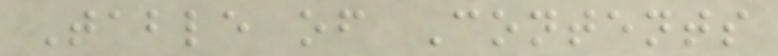Table of Contents
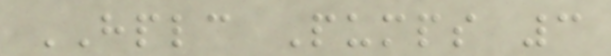HPLC Pumps 3
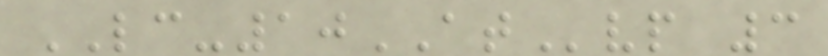LC-10ATvp 3
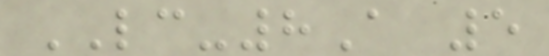LC-8A 5
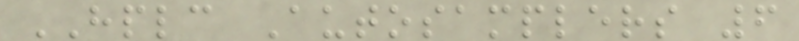HPLC Autosamplers 6
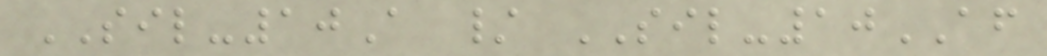SIL-10A / SIL-10AF
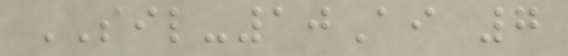SIL-10Ai 7
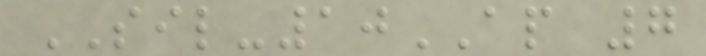SIL-10AP 7
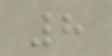8
